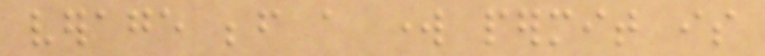verage before a work permit is
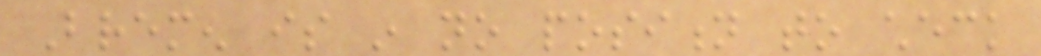Bremen is in no position to check
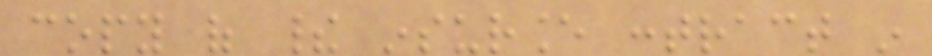copy of their insurance contract in
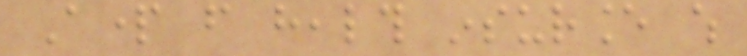Apart from health insurance which
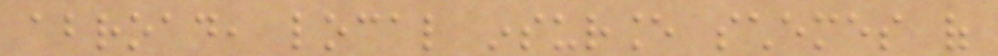abroad, local insurance schemes of
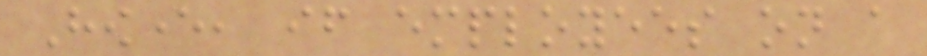However, if employees on a
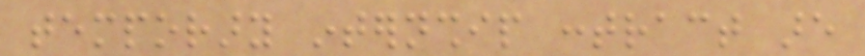temporary internship contract are
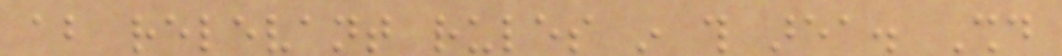about relevant rules in this area. Should
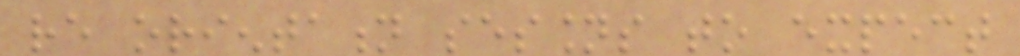re orientation sessions to expect
